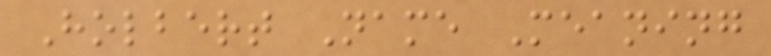Holbert Name Meaning
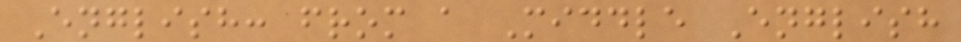English: from a Middle English
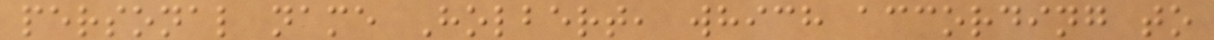personal name Holbert, which according to
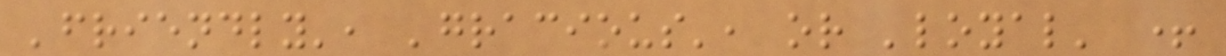'friendly', 'gracious', or 'loyal' +
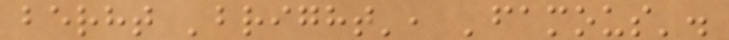berht 'bright', 'famous'.
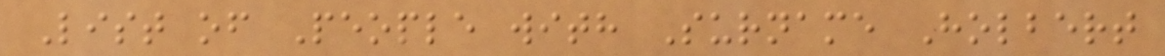List of People with Surname Holbert
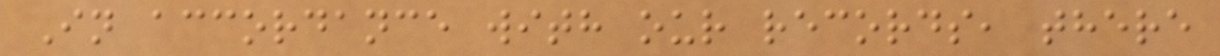In accordance with our records, there
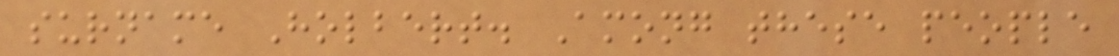surname Holbert. Among these people
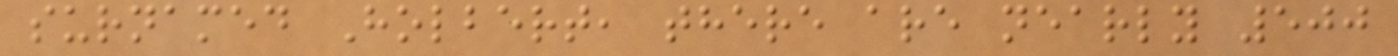surnamed Holbert, there are nearly 500
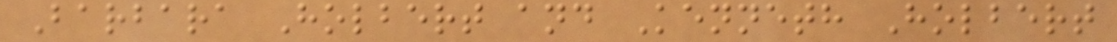Barbara Holbert and Kenneth Holbert
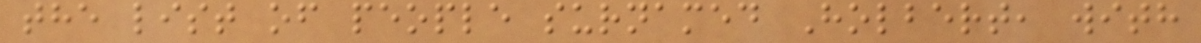the list of people surnamed Holbert, with
